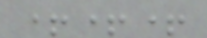+++
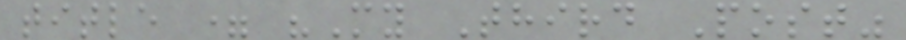title = "My Third Post"
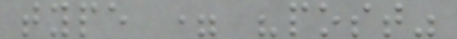type = "post"
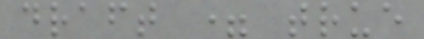draft = true
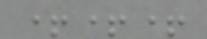+++
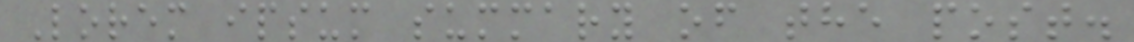Lorem ipsum summary of the post.
